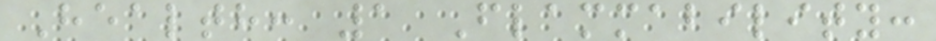Health: 1 Flammability:
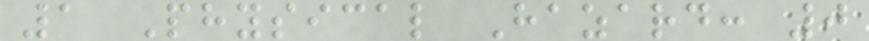1 Physical Hazard: 0
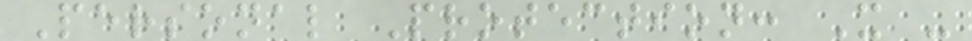Personal Protection: X -
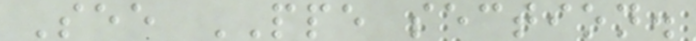See PPE section.
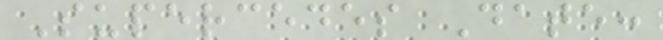Supercedes Date:
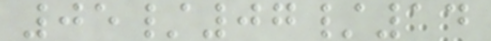05/07/14
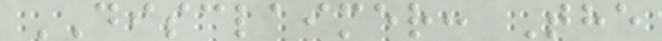DISCLAIMER: The
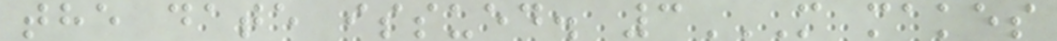the date issued. 3M MAKES
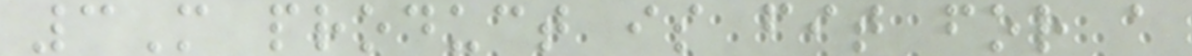3M product is fit for a
